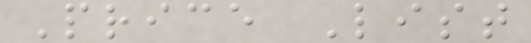Price List
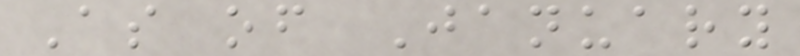As of January
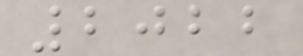2022
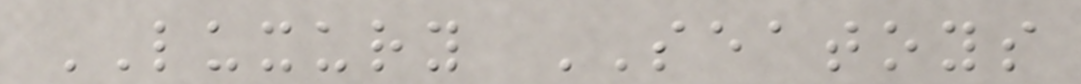LUXURY SEATOYS
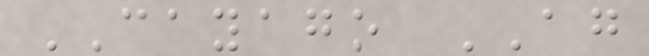CAYAGO AG
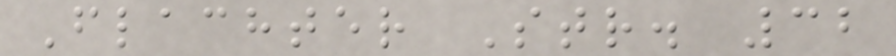Flachter Str. 32
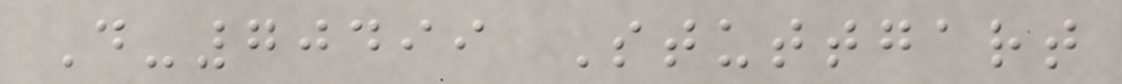D-70499 Stuttgart
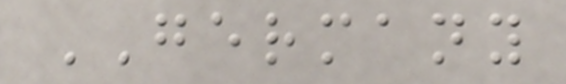GERMANY
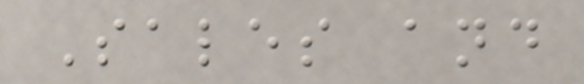Sales and
